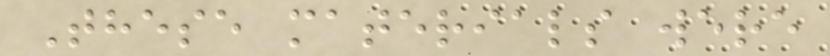These materials were
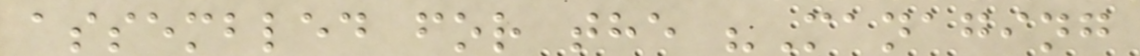assembled for the "Managing
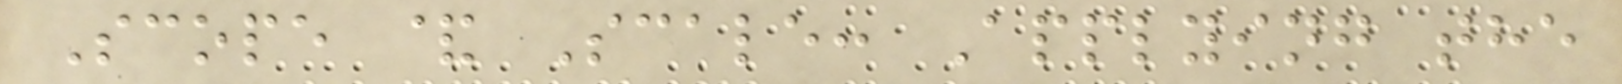Scope & Scale: Applying the
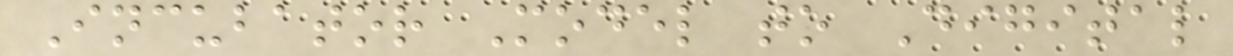Incubator Model to Digital
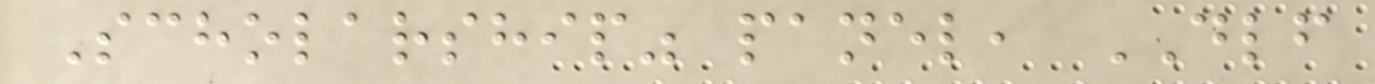Scholarship" panel, DLF
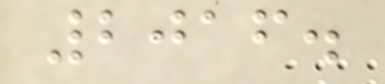2016.
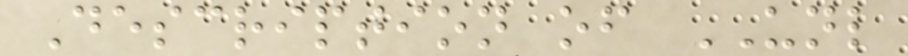Description of UNL
